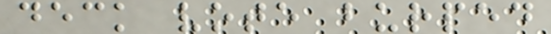deck vote burped
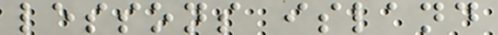lessons island
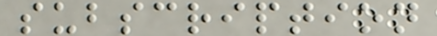subscription
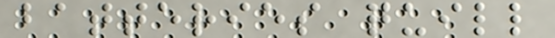batteries quill
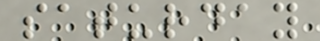saturday
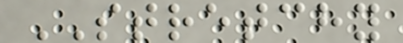STRETCHY
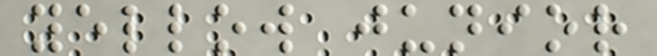yellow junior
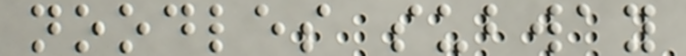noodles subway
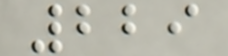229
